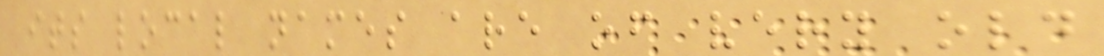its local names are of very old
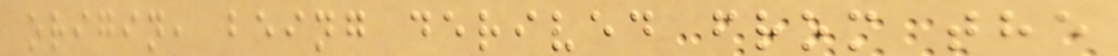origin, being derived from the
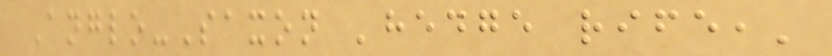Anglo-Saxon 'hedge rife,'
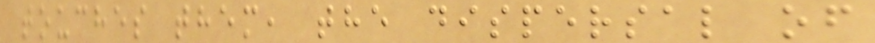touches them, the dispersal of
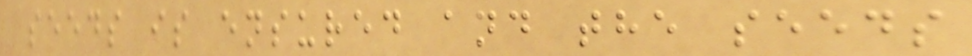seeds is ensured and the seeds
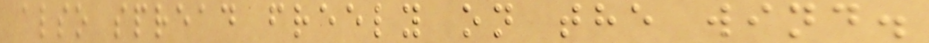also spread freely on the wind.
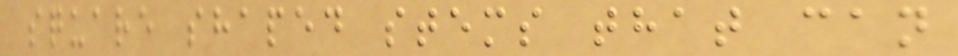square shaped stems that can
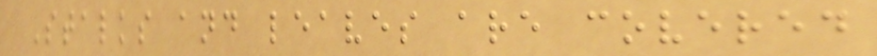Stalks and leaves are covered
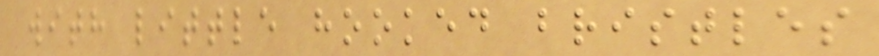with little hooked bristles
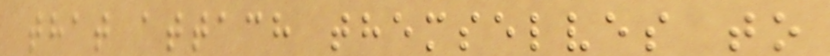that attach themselves to
